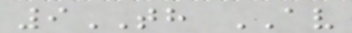9TH AV
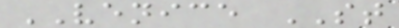VENICE ST
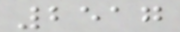2517
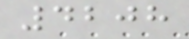4208
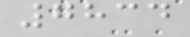7834
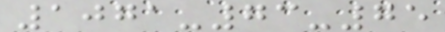1071-73-75
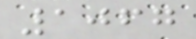1067
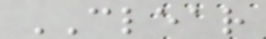CLEAR
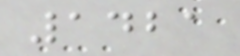1421
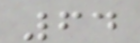64
